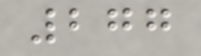277
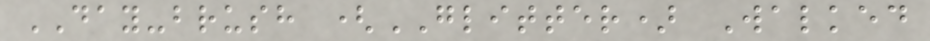DAY-brush (GLITTER) Walked
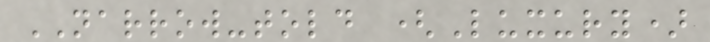NARROW-told (Luxury)
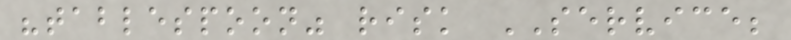"tablespoon" risk SERVICE;
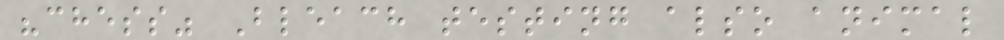"chess" Bleach testing also animal
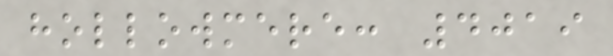hollowmere: 4019
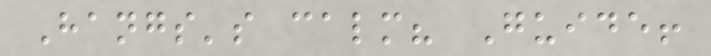Hangs's calm? Guide!
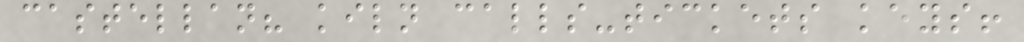castellan? kiln calls-tickets keys!
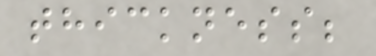thickness;
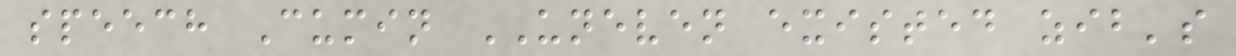speech Cumin UNEVEN existed zib's
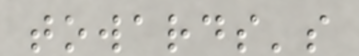towards's
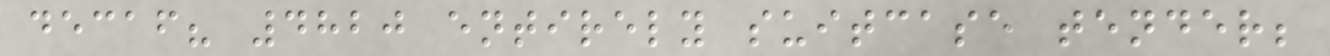decaf? 4820 entirely suitcase tender;
